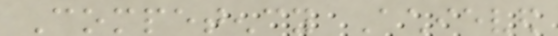Competency Achieved
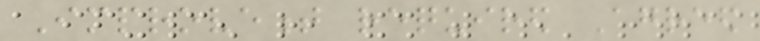Improvement required Agreed
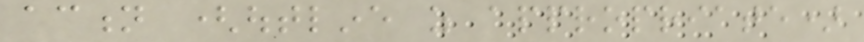action (outline as appropriate)
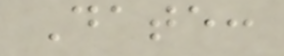Date:
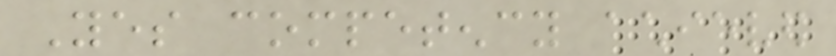Yes competency achieved
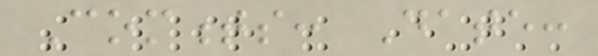Comments: Date:
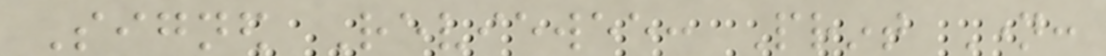Signed Reviewee: Print Name:
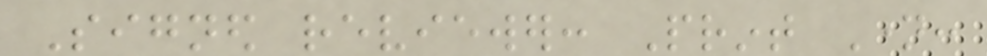Signed reviewer: Print Name:
